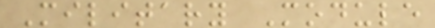Military Module
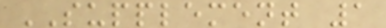SUPPLEMENT 1
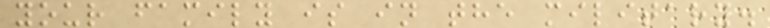your family is in the military.
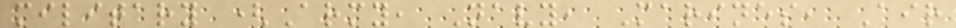military (Army, Navy, Marines, Air
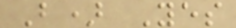B) Yes
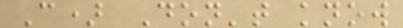C) Don't know
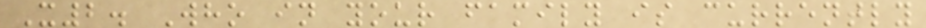X2. Who in your family is currently
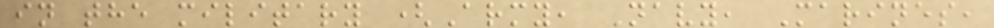in the military (Army, Navy, Marines,
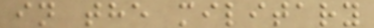in the military
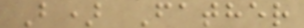B) Father
